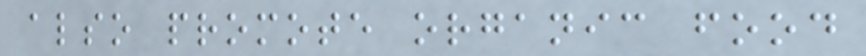also promote organic food
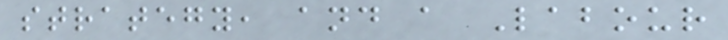strategy, and a Labour
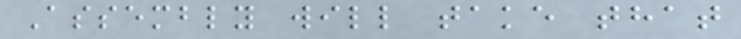Assembly will take that
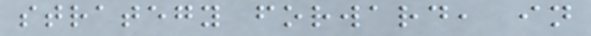strategy forward, in
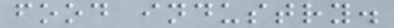food industry.
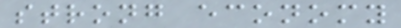strong economy
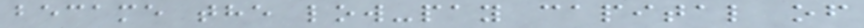became the low-pay capital of
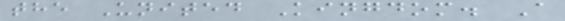the United Kingdom. A
